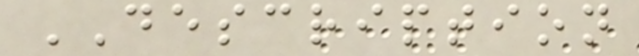DESCRIPTION
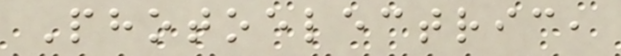Photoelectric,
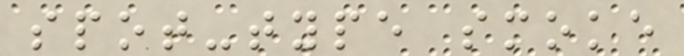spot-type smoke
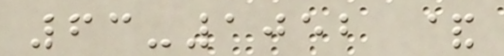63-1052 &
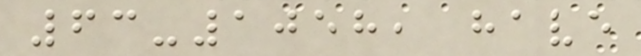63-1058, have
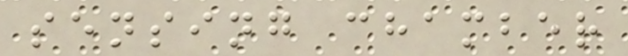sensing chamber
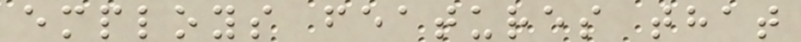employs features that
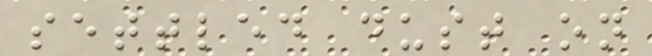settled dust on
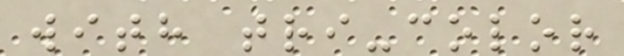with tri-color
